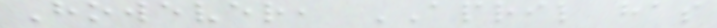However, APRIL has
